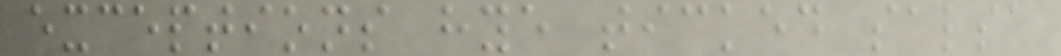exceptions hye ticked salsa
